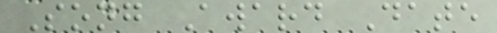Song Award Date
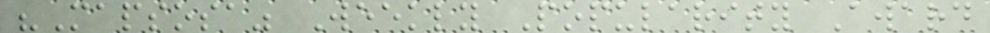"Mapsosa" Weekly Popularity Award
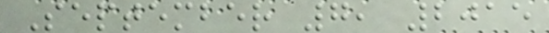September 7, 2015
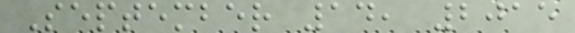September 14, 2015
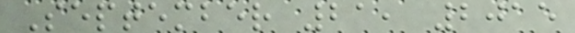September 21, 2015
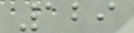129
